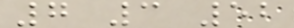7 3 52
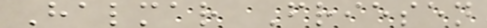Halmar Friesen
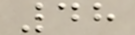48
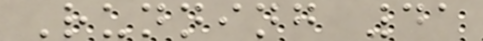Running 41
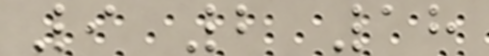9 2 18
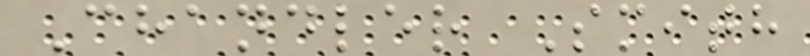Chandler Smith
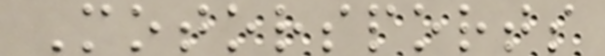Motorsports
